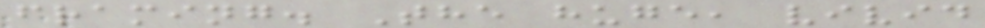framing. The huge, vivid
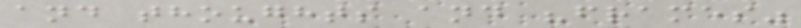and thoughts and "frames"
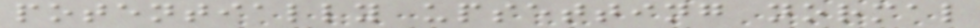potentially upsetting normal
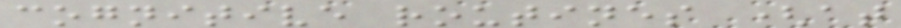cognitive routines (at
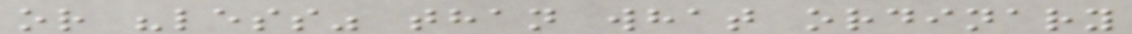or "less" than what ordinary
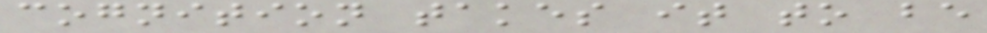cognition takes it to be
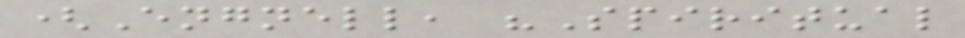(Engnell, "Spiritual
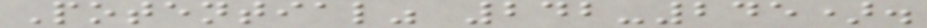Potential" 242-245).
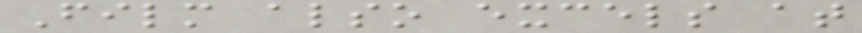Film also excels at
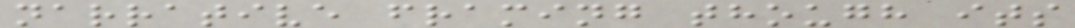narrative framing though its
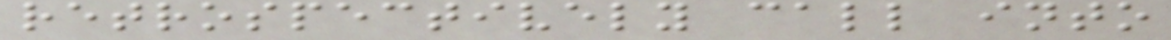retrospectively call into
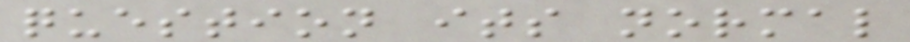question its normal
